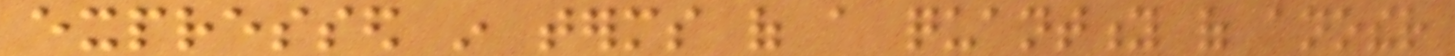expressed in terms of a quantity of another
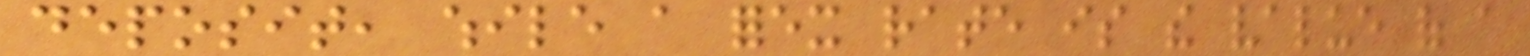deposit, while a forex rate is the value of a
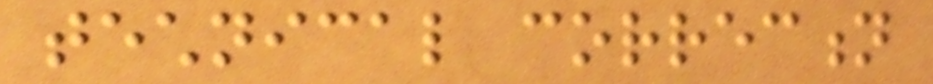technical correction
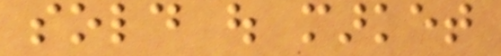sold out market
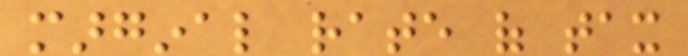marginal rate of tax
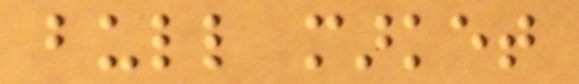bull market
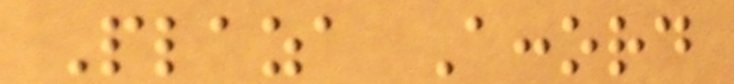Plaza Accord
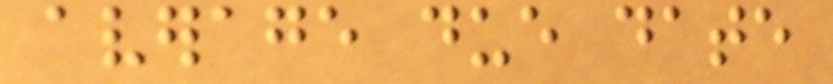average due date
